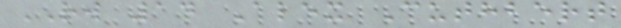RW 14 Alex Cuthbert
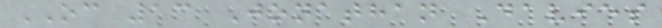OC 13 Jonathan Davies
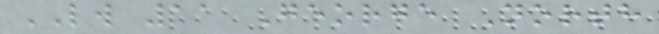LW 11 George North
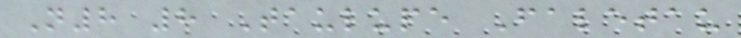N8 8 Taulupe Faletau
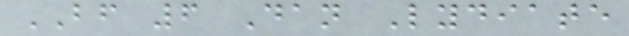BF 6 Dan Lydiate
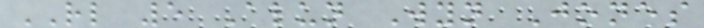RL 5 Alun Wyn Jones
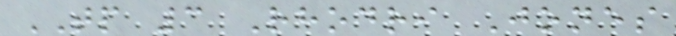TP 3 Rhodri Jones
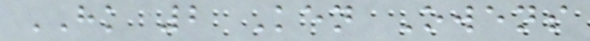HK 2 Ken Owens
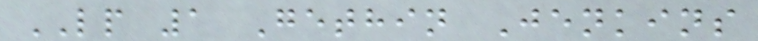LP 1 Gethin Jenkins
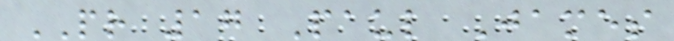PR 17 Paul James
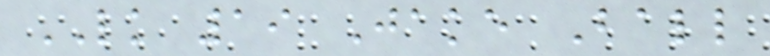LK 19 Jake Ball
